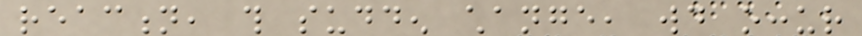reaction, this sudden change, would occur
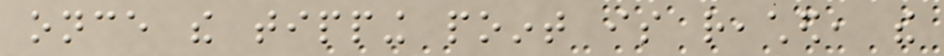once the tipping point is reached, the
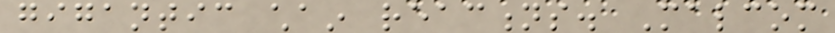gigantic chain reactions. Malcom
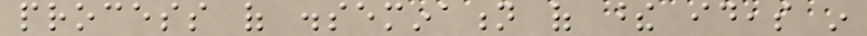process of dissemination of these ideas in
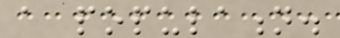a population.
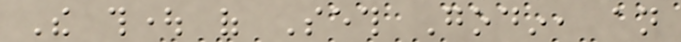The thought of Seth Godin, an
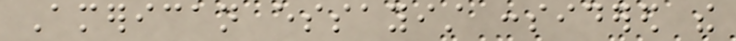American essayist considered the
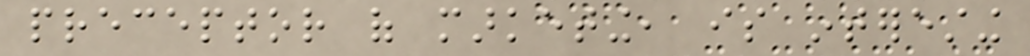preceptor of marketing, is interesting
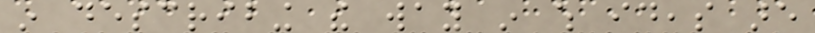in describing the way in which ideas are
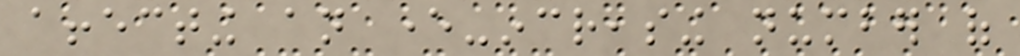affecting an ever-increasing number of
